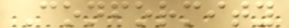Conformity
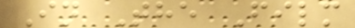In The Film
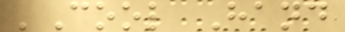'Cool Hand
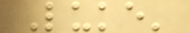Luke'
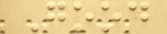Good
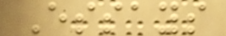Essays
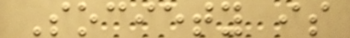Society is
